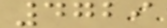4729
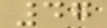47
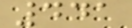441
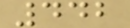442
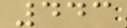443
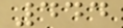444
